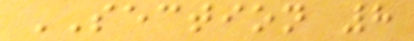SECTION 8
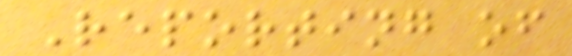Reporting of
